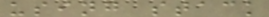using stack
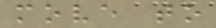move to
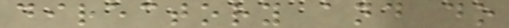directory and do
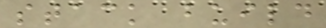stack build
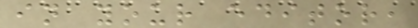in your editor,
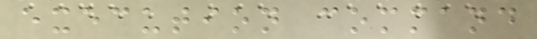execution command
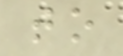to
